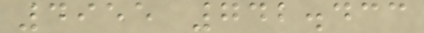4955 742.433
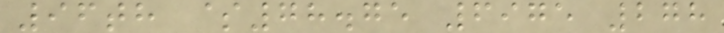96th $78.75 6975 278
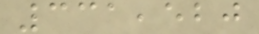331,520
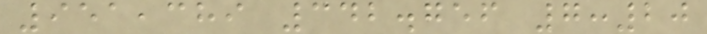951,389 342.756 7:20
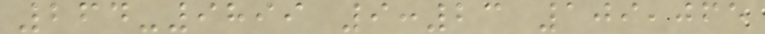264-9899 9:23 109,065
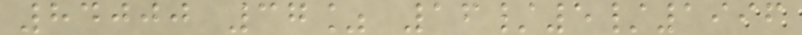84000 37% 16/5/1996
